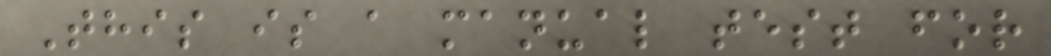This is a manual test for
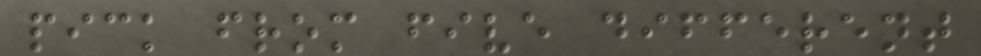pick from five different
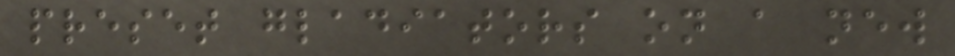preset gladiators on a new
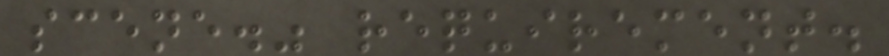scene." requirement.
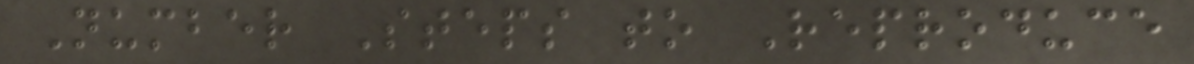Number Steps to Reproduce
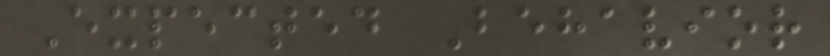Expected Behavior
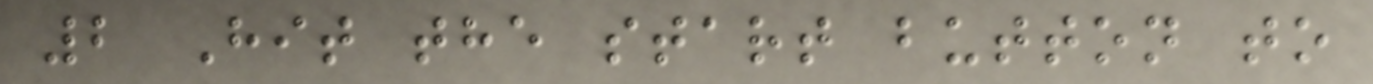2 Hit the start button to
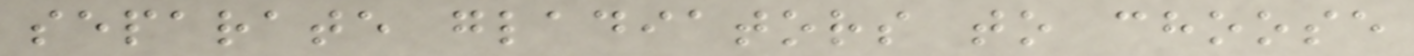separate gladiators to choose
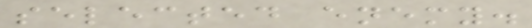selected enemy.
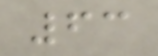63
